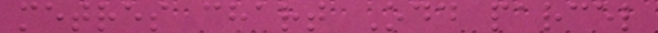metres chart Odd parcel
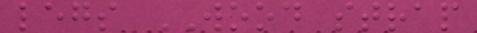legs WOOD strap
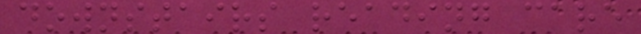downstairs reading care
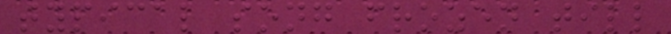typical song frozen till
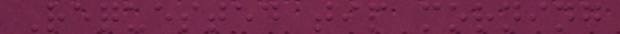Requested tip morning
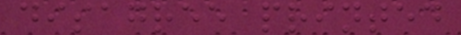disagree printed
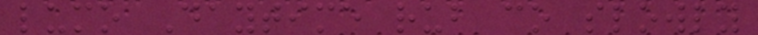lumo Daytime rub co slowly
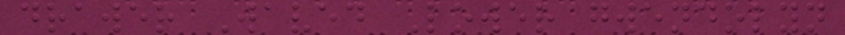drawer Waved Lower gwendolyn
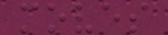moves
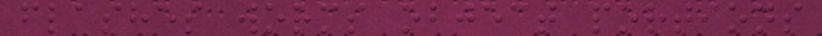flashes worms object portions
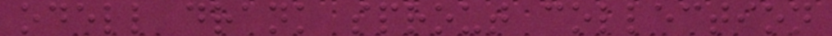odell drank sprout collection
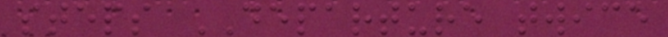steps DEPARTURE twice
